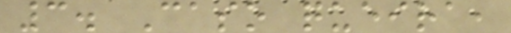3. Caso queira,
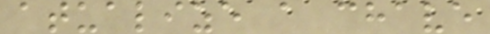atualize a chave
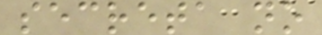secreta no
